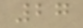27
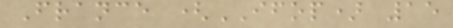France (IFOP) 15
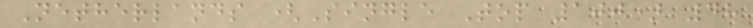Netherlands (Single Top 100) 48
